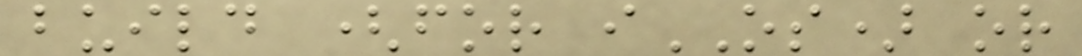build (for iOS) or
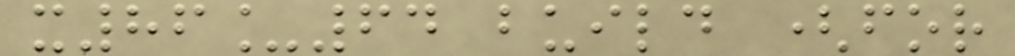x86_64 build (for
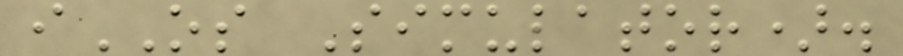iOS Simulator).
